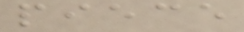piece
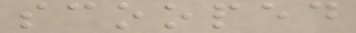scooped
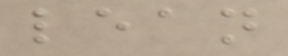lean
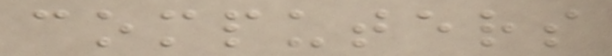computers
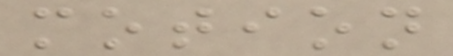motion
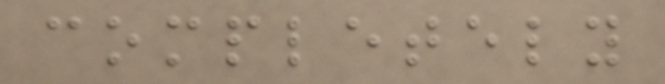completely
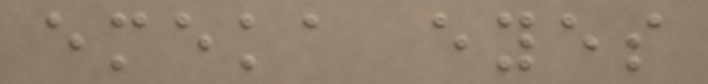emeka eyes
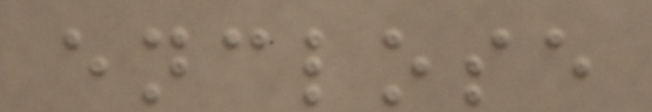enclose
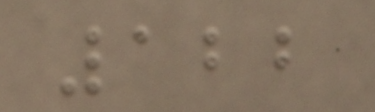122
